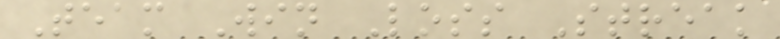Team Win Loss Streak
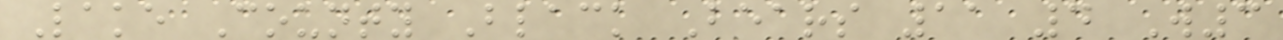Lake County Black Bears 11 4 W3
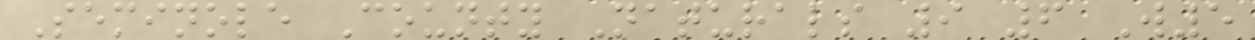Seminole County Naturals 9 6 W5
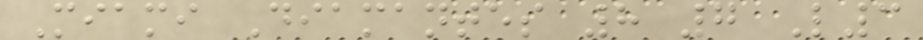Miami Diamantes 8 7 L3
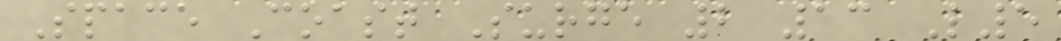Space Coast Surge 2 13 L5
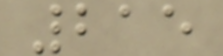215
